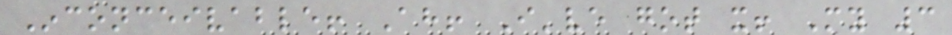Inconceivable! Ah! I've got it! My 3
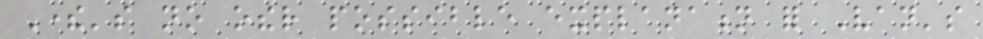There's no other possible explanation for Van's
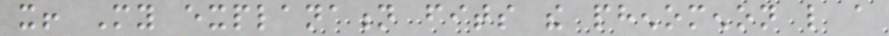it! My explanation fits the phenomenon like a
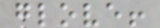glove!
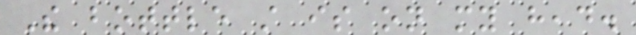The bottle still is on my head.
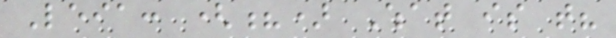Leia: (?) What is that?
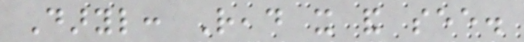Daryl: Read it and see.
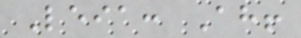Leia: Ah!
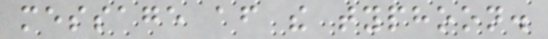message after the typhoon.
